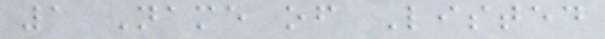1 Name of Listed
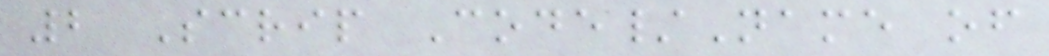2 Scrip Code/Name of
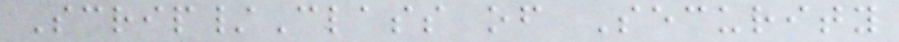Scrip/Class of Security
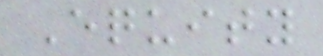Equity
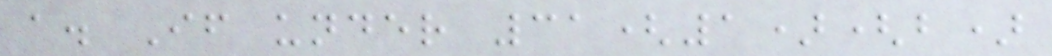a. If under 31(1)(b)
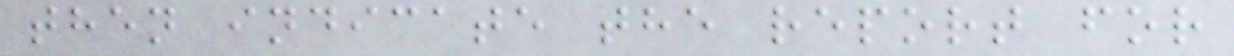then indicate the report for
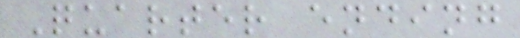Quarter ending
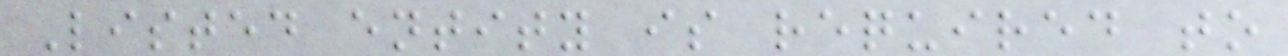Listed entity is required to
